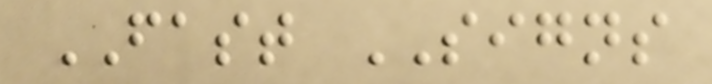FAST SIGNS
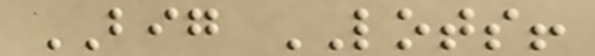BIG LOTS!
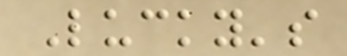Lucky's
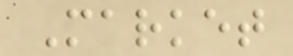Market
